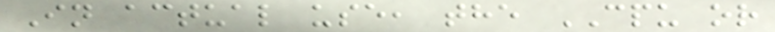In actual use, the CPU or
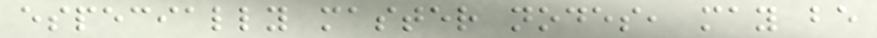especially master nodes, may be
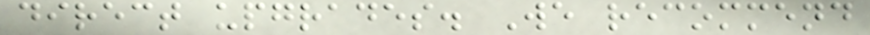direct upgrades. We recommend
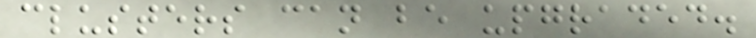clusters can be upgraded.
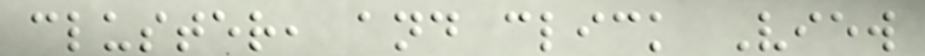cluster, and click View
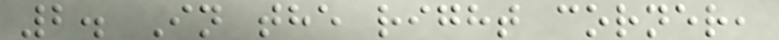2. In the right corner,
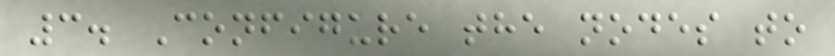3. Configure the nodes to
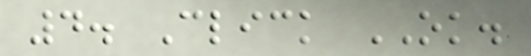4. Click OK.
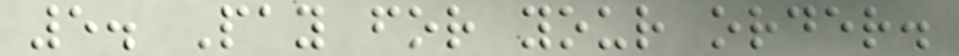5. Pay for your order.
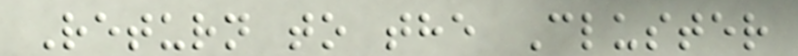Return to the Cluster
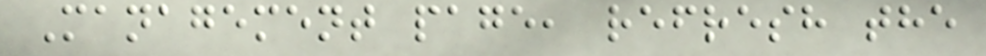Management page, refresh the
